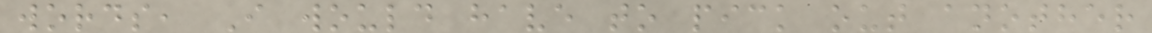words, I would have to pick out another
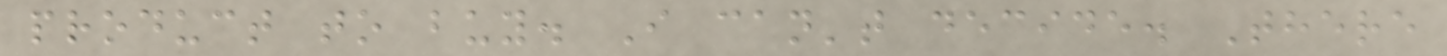product to buy. I can't decide. There
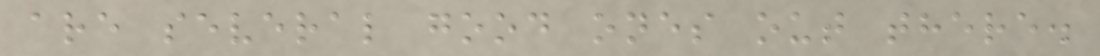are several good ones out there.
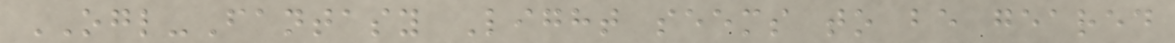OGL-Fantasy Light seems to be geared
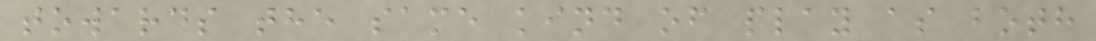towards the same kind of play as both
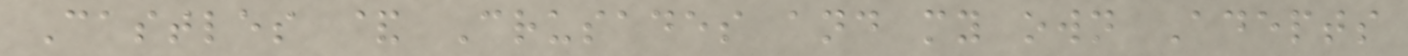Castles & Crusades and my own Adepts
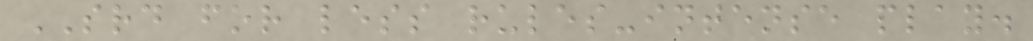SRD for less rules-intense play.
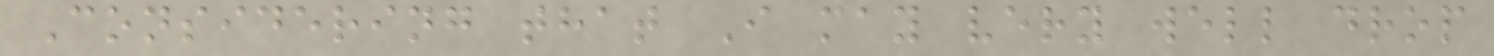Considering that I may very well drop
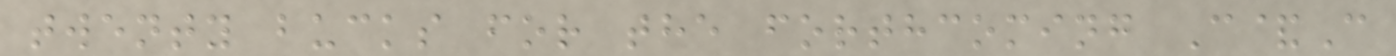twenty bucks for the forthcoming C&C
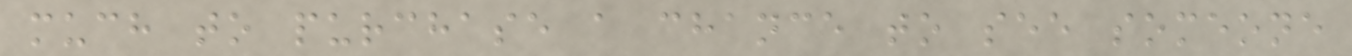much to purchase a chance to see someone
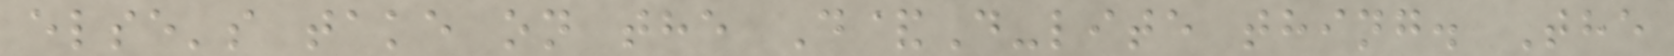else's take on the D&D-lite thing. The
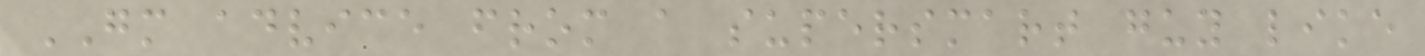GM advice from a supersmart guy like
